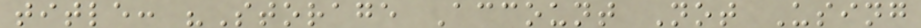title: "Storage Account Not Using
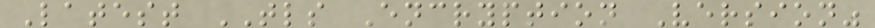Latest TLS Encryption Version"
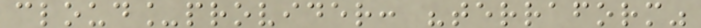cloud_provider: "terraform"
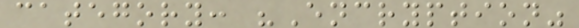category: "Encryption"
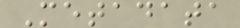Metadata
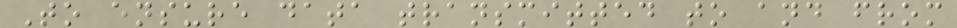To ensure data transmitted to and from
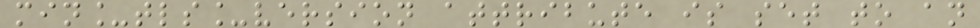min_tls_version attribute is set to an
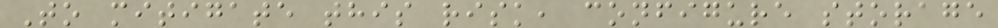To mitigate this risk, configure storage
